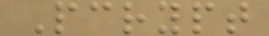Pcrypt
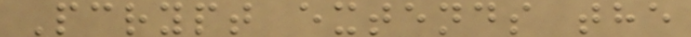Pcrypt extends the
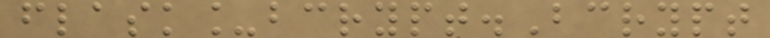flask_bcrypt.Bcrypt
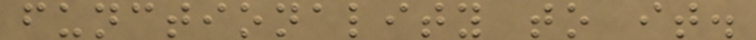functionality to it.
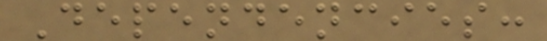Dependencies:
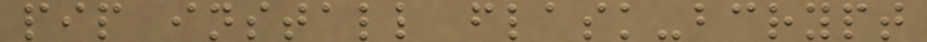pip install flask-bcrypt
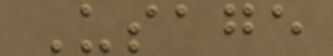Usage
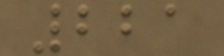221
